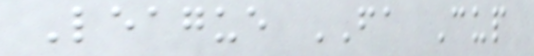League FA Cup
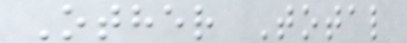Other Total
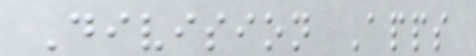Division Apps
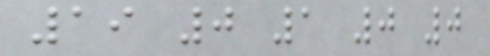19 0 1 0 0
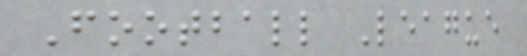Football League
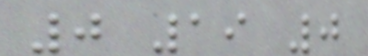0 19 0
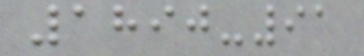1890-91
